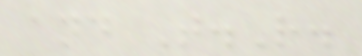and T.R.
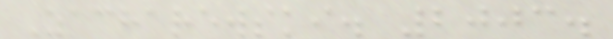Zacharewski. 2003.
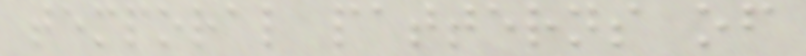temporal patterns of
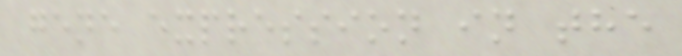gene expression in the
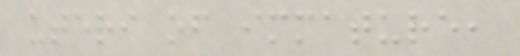uteri of immature,
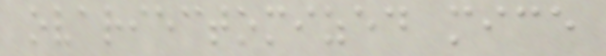ovariectomized mice
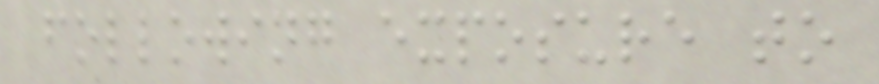following exposure to
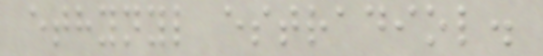ethynyl estradiol.
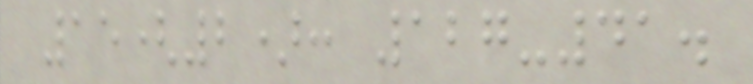15(2): 127-41.
